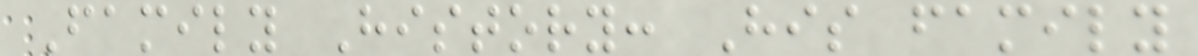Family History: His family
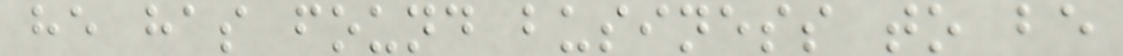he has found business to be
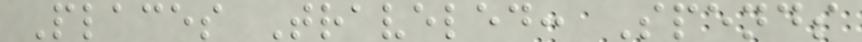Places Traveled: Spends
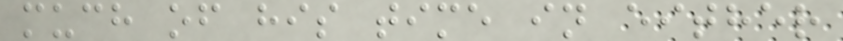much of his time in either
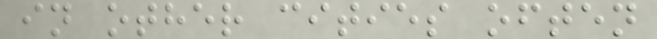in other cities often
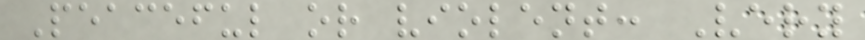Peaceful or violent: Very
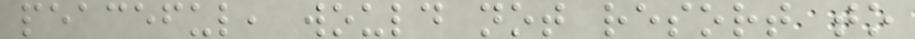peaceful, would not resort to
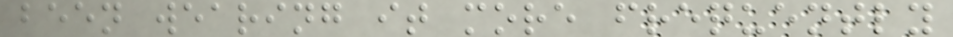been wearing it more frequently
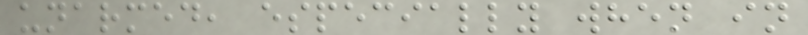unarmed, especially when in
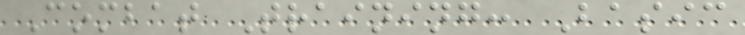Combat Training: Basic
